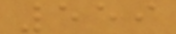559
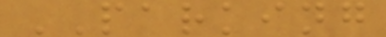PARKING
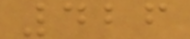426
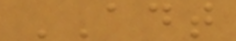ADT
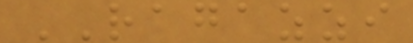RAGAZZI
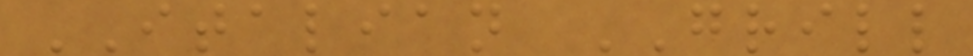ITALIAN GRILL
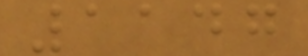1147
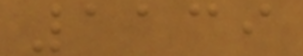1139
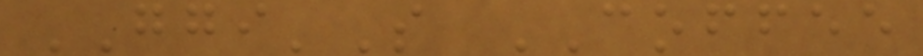GGI'S COFFEE
